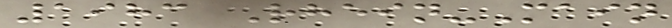1983 Rhein-Main
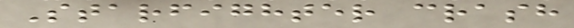Starfighter crash
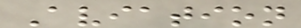Aviation
